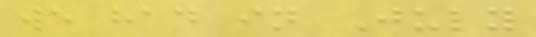we had in July
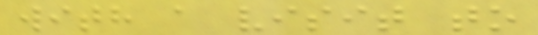with a visit to
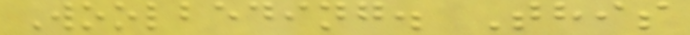Woolbeding. This
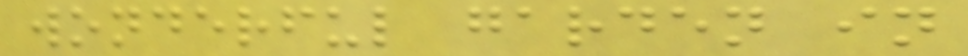wonderful garden in
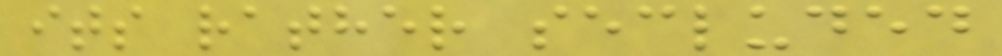its rather secluded
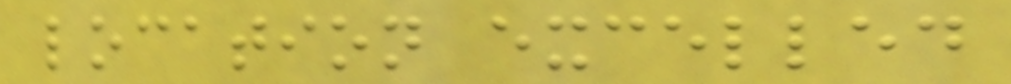location excelled
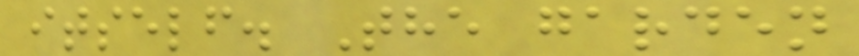itself. The garden
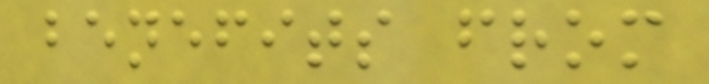benefits from
